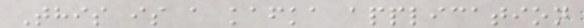This is a kafka application
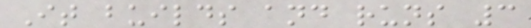It builds and runs 3
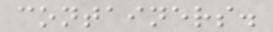containers.
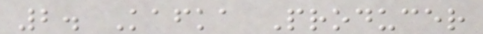2. Kafka Producer
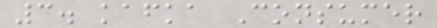3. kafka Consumer
